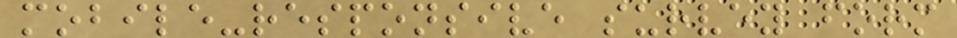mobile-responsive survey form
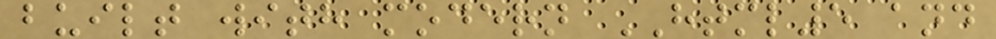built with modern HTML5 and
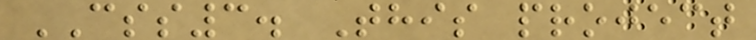CSS3. This project
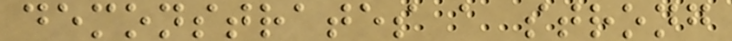demonstrates a strong
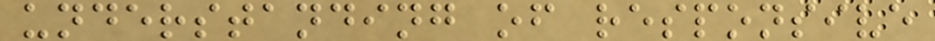understanding of responsive
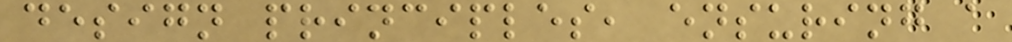design principles, ensuring a
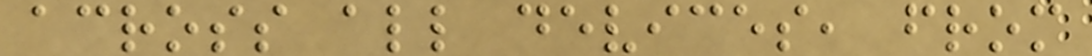across all devices, from
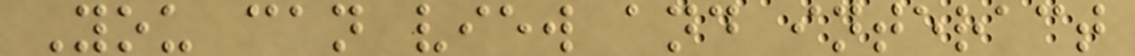You can view and interact
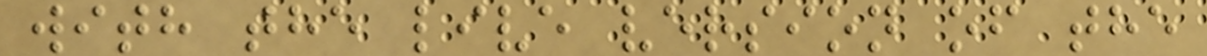with the live version of the
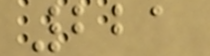221
